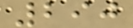290
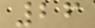26
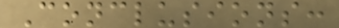Conclusions:
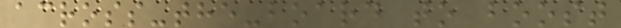across-the-board to boost
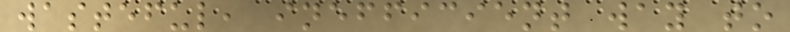wasteful, inefficient way to
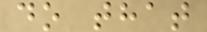do that
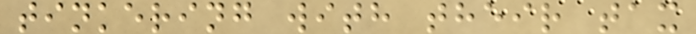tinkering with their tax
